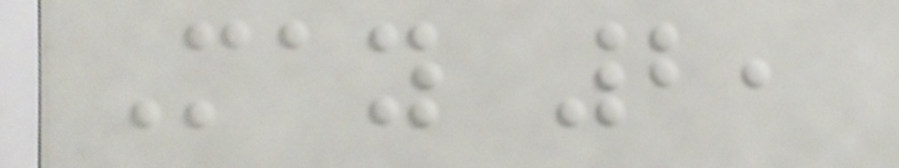May 2,
